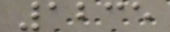1235
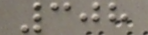308
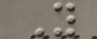Y
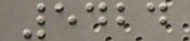5424
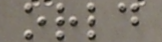orld
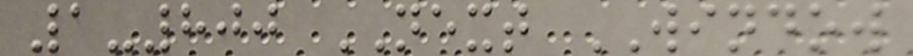1-800 NEXT WINDOW
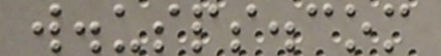w.usps.com
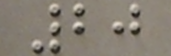20
